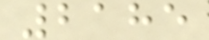2185
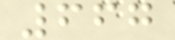667
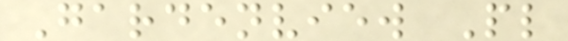Gardenview Pl
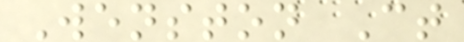Wenston Ct
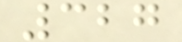327
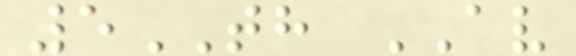5TH AV
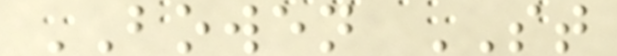BOWEN ST
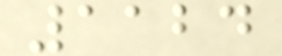1124
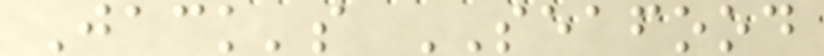Jack's SEAFOOD
